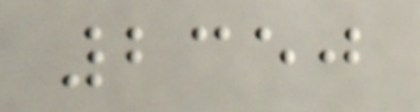2350
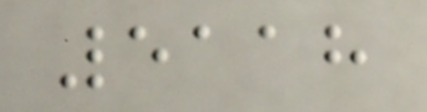5118
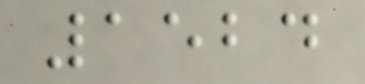1524
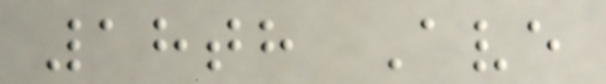18th Ave
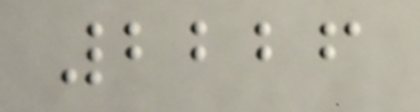2226
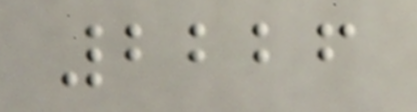2226
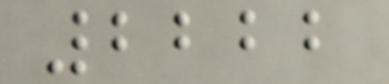2222
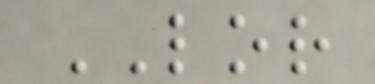LOR
